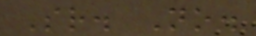Sr. No.
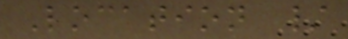Location /
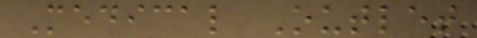Medical Outlet
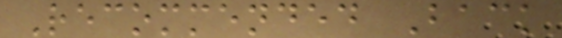Recommended Back
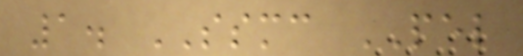1. SSMC PEL
